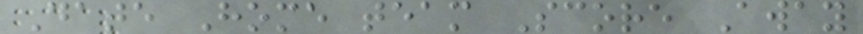Date Home team Score Away
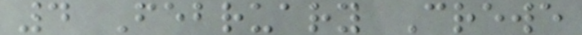4 February Crewe
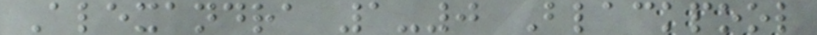Alexandra 1-0 Blackpool
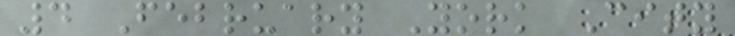4 February York City
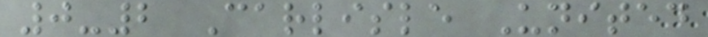0-2 Carlisle United
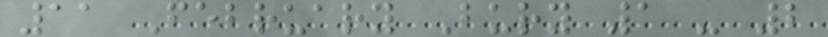11 February Bury 1 - 2
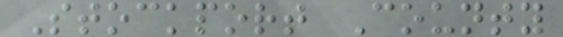Stockport County
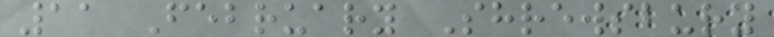11 February Shrewsbury
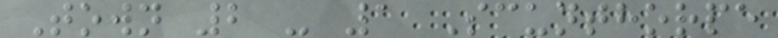Town 2 - 1 Scunthorpe
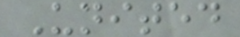United
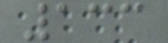133
